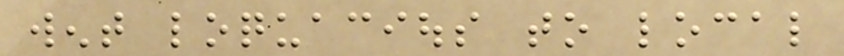went loquacious to local
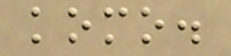komo.
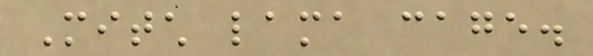Mitch lama cage.
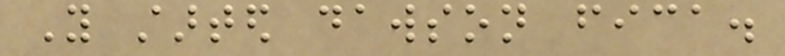You started dawson fica.
